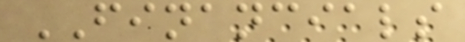FINANCIALS
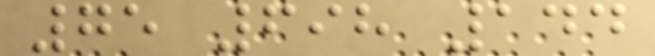75 698 144
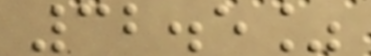32.5%
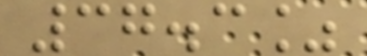37.3%
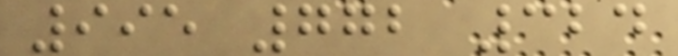995 772 324
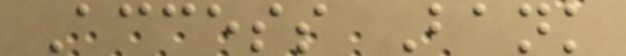Access Bank
